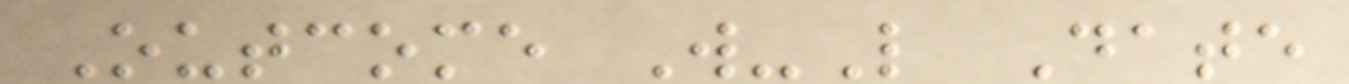Outcome W-L Date
